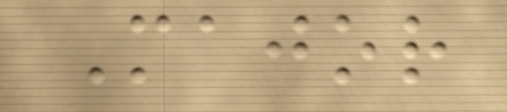Major
